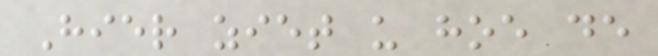Hier ziet u hoe de
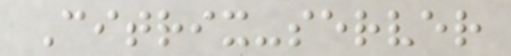Citrix-server
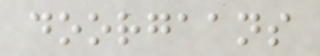doorgaans
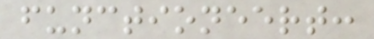functioneert:
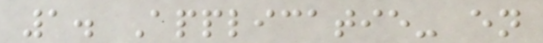1. Applicatie- en
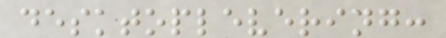desktoplevering:
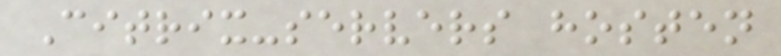Citrix-servers hosten
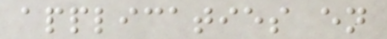applicaties en
